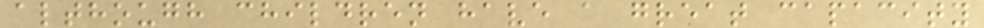although children have a great capacity
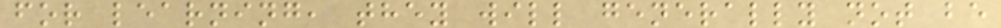for learning, they will generally not be
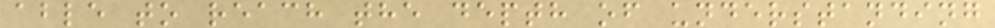able to reach the depth of understanding
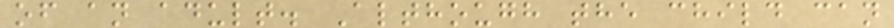of an adult. Although the child can
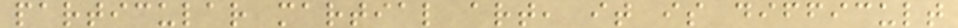particular martial art, it is difficult
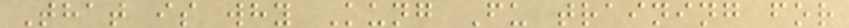That is why Kung Fu training for
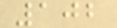102
